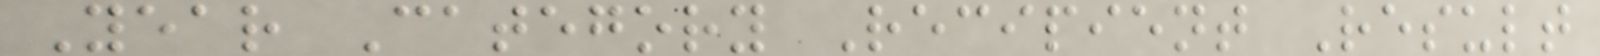Year Category Recipient Result
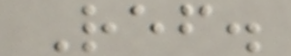Ref.
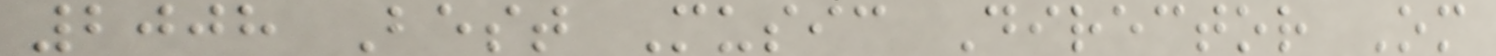2008 Best Music Director Om
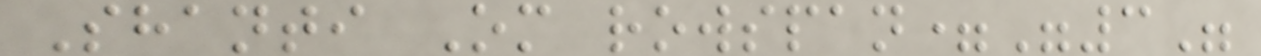Shanti Om rowspan="3"
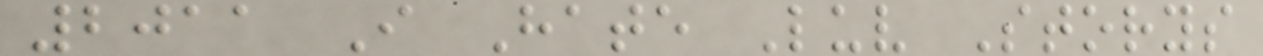2011 I Hate Luv Storys
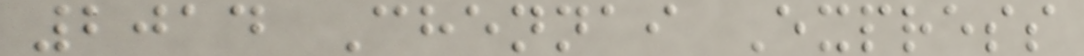2014 Chennai Express
